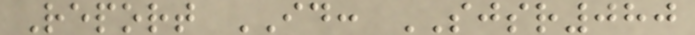Report ID: SJSR080
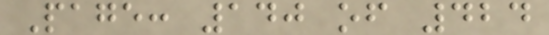Page: 140 of 424
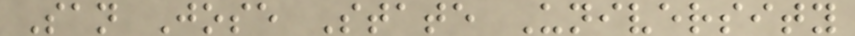San Jose State University
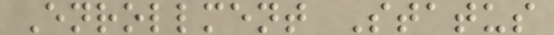Enrollment Status
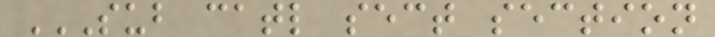SUB CATL SECT SECTION
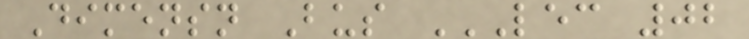Dimensn Bus LEC 02
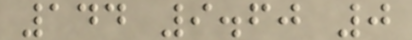144 9.60 0
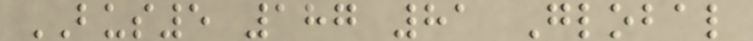BUS5 187 81 Global
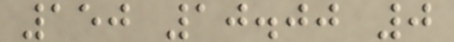150 10.00 0
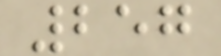257
